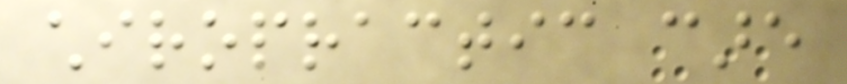chiropractic care
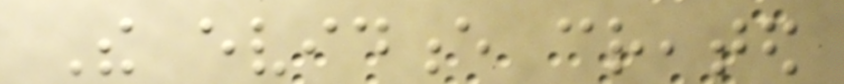The evidence created
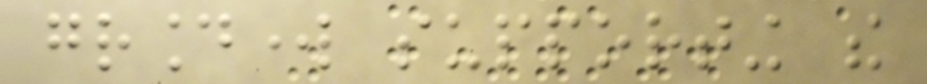groundwork supporting the
